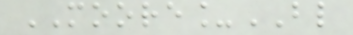MOORE_BL
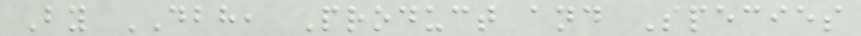By DBH, Product and Species
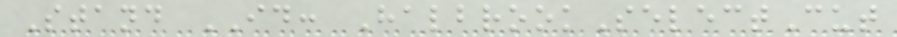Stand ID: HalbrookSelectCut
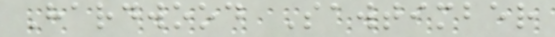Hardwood Sawtimber
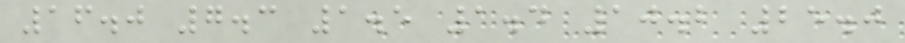16.0 7.3 1.5 1.4 10.2 25.0
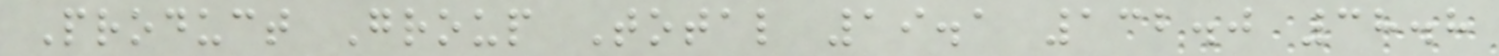Product Group Total 19.1 132.0 38.8
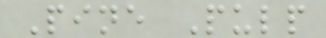Pine Pulp
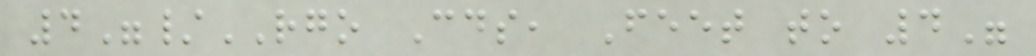4"/RGO Cds, Feet to 4"
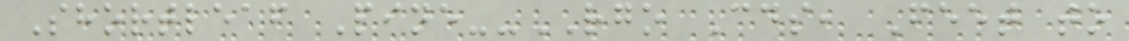Shortleaf Pine--RGO Cds, Feet to
